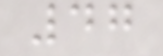47
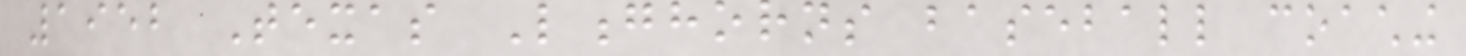1952 Texas Longhorns baseball coaching
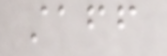staff
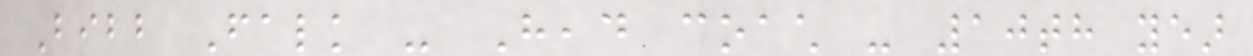Bibb Falk - Head coach - 10th year
